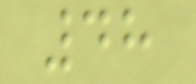48
